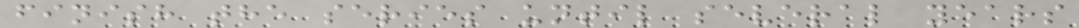finish the series until several years
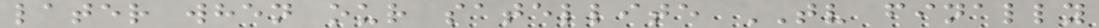later when our satellite TV finally
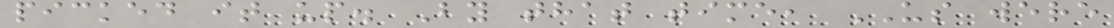picked it up. By that time, US were
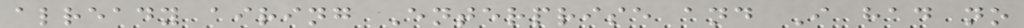already airing Enterprise and I had no
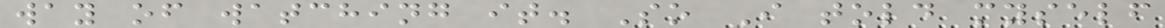way of watching it. So I told myself
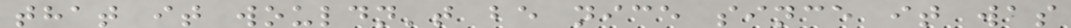that it wouldn't be nice since it was
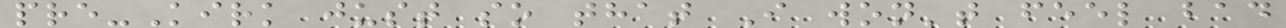pre-Kirk just so that I won't feel bad
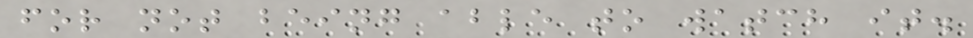for not being able to watch it.
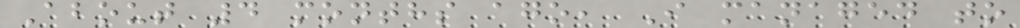About 4 months ago, I managed to
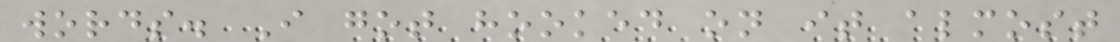words. I got hooked on it almost
